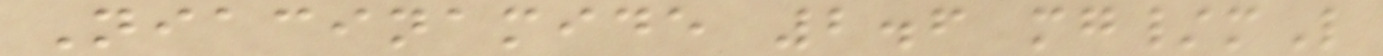Niacinamide 2.6 mg/mL
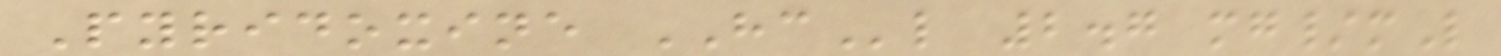Pyridoxine HCl 2.7 mg/mL
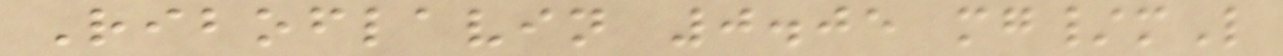Riboflavin 0.05 mg/mL
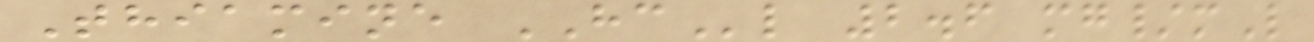Thiamine HCl 2.6 mg/mL
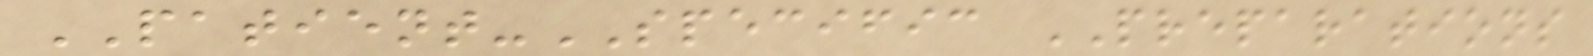PATIENT-SPECIFIC PREPARATIONS
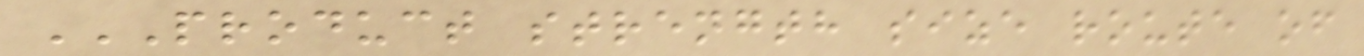PRODUCT STRENGTH SIZE ROUTE OF
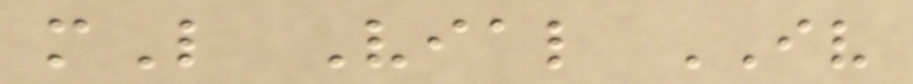mL Vial IV
